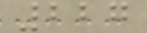227
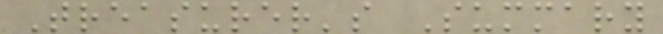Treasurer's Summary
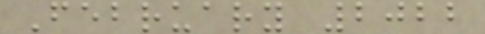February 2022
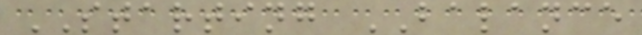STARTING BALANCE
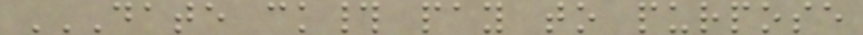DATE CK# PAY TO PURPOSE
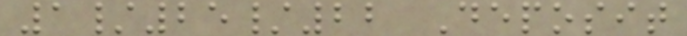1/25/22 Deposit
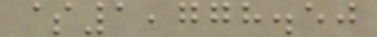$1,778.50
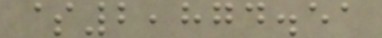$2,874.51
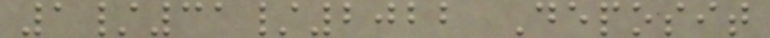1/31/2022 Deposit
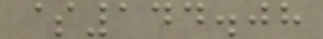$144.08
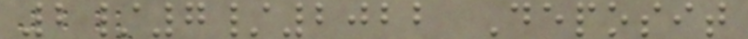2/7/2022 Deposit
